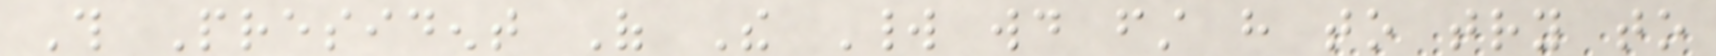This President Of The World would first have to try to
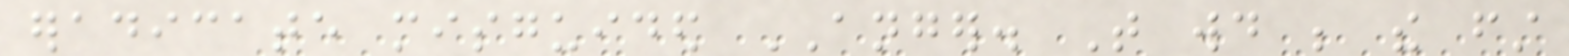eradicate misguided ANGER. That would be the first
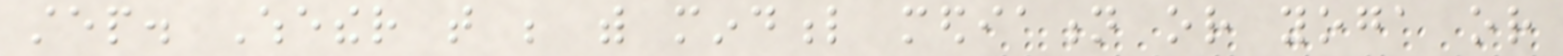step. Whether that be with mindful mediation or yoga or
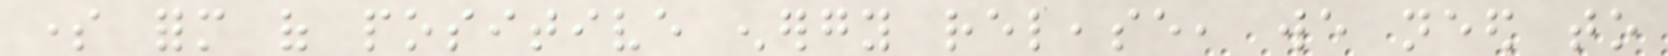some form of positive energy release, we need to
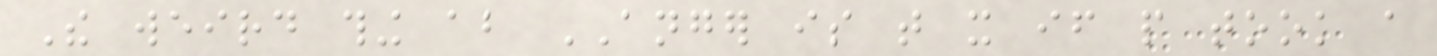The weird thing about ANGER is that it if people took a
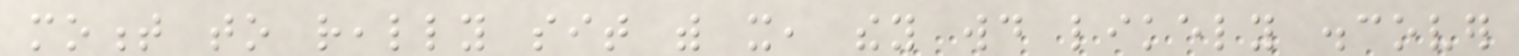moment to really sit with it, they would likely discover
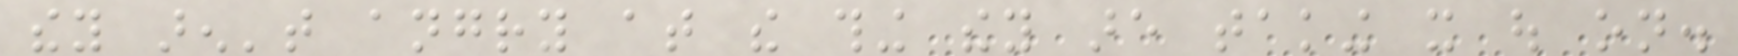they aren't angry at the thing they are taking it out on.
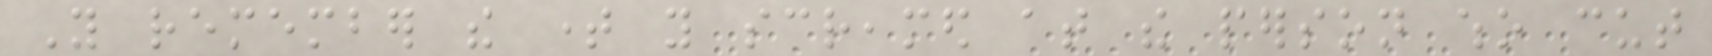You remember the time you screamed at the person who cut
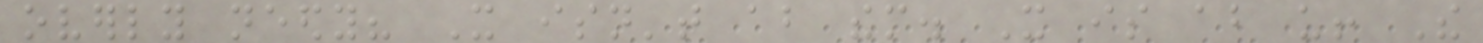overly needy? It isn't about them. It is about us! The
